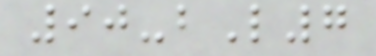90-bL7
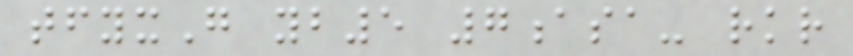tfyxG yb5 7asa- rkr
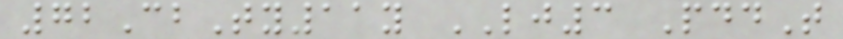72CbTy11y LJ3 PddT
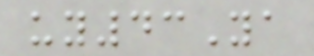uy43Ya
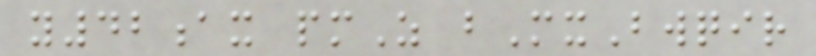y42ax pmZ bMxBwqir
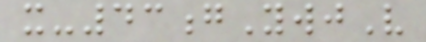x-43gYwjV
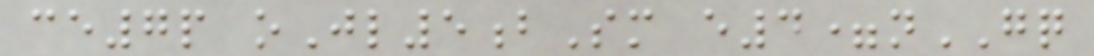ce7p oJl5bSm e4=nGQ
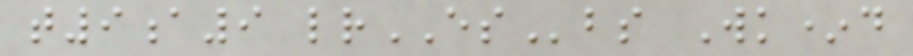t9a9 lrESbs Wk*d
